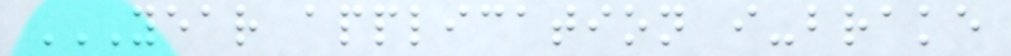YEAR APPLICATION I-BRAKE
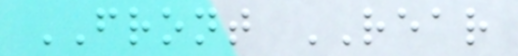FRONT REAR
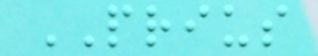PRIUS
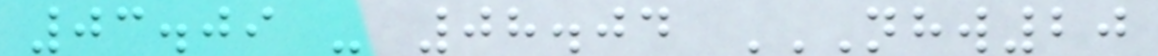03.09 - 08.04 NHW20
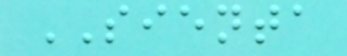SIENTA
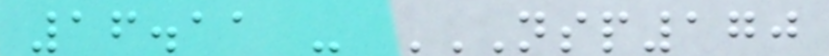16.11 - NSP170
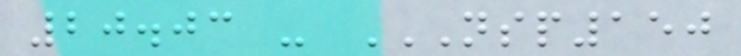20.03 - NSP150
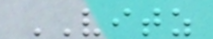VITZ
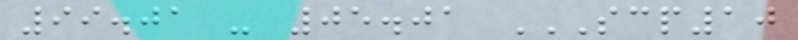99.01 - 05.01 SCP10
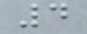4
